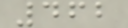462
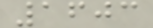1603
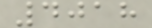4018
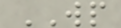WP
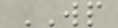WP
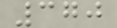370
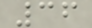36
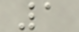1
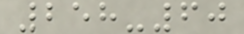258-60
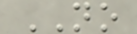NO
